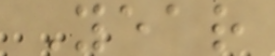Year
